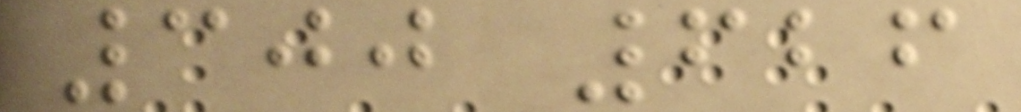300 626
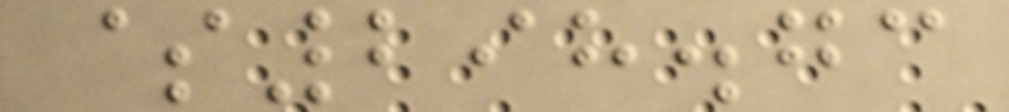$298.73
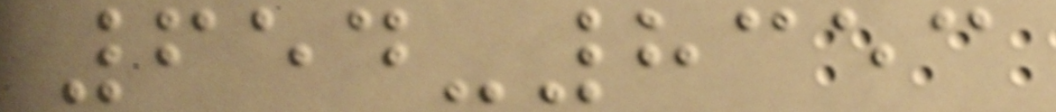654-8353
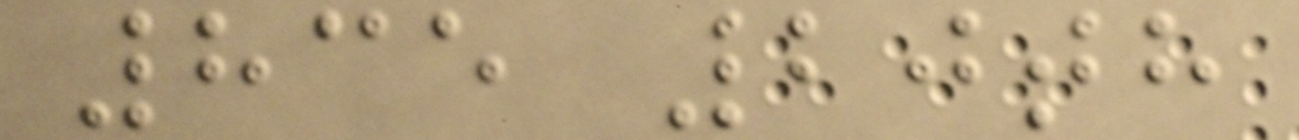835 20th
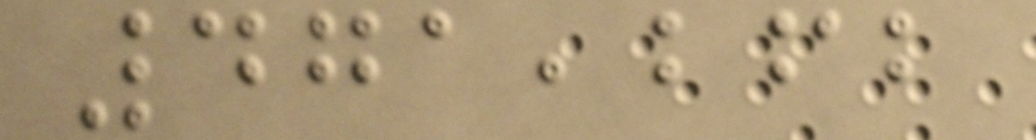471,262
